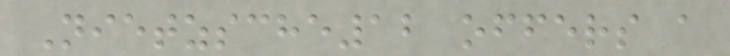Nietzsche12 offers a
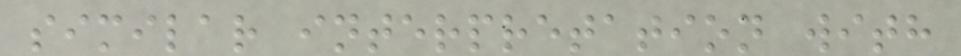similar interpretation with
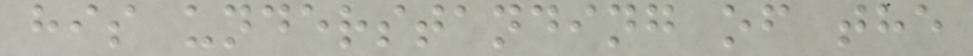his understanding of the
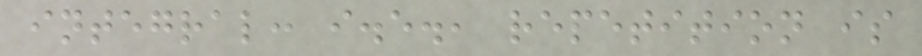integral: i.e., repetition is
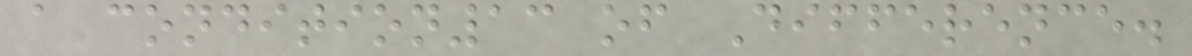a condition13 of Difference.
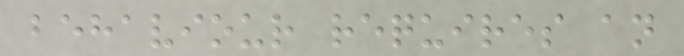behaviour requires an
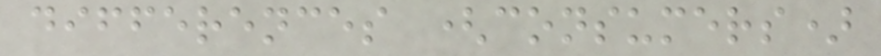differences (consumers)
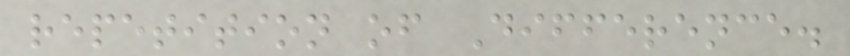repetition of Difference.
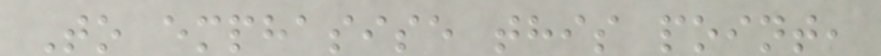To emphasise this point,
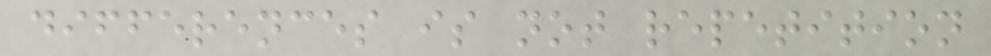differences is not repetition
